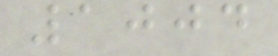1004
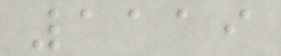1119
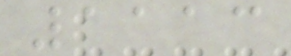1113
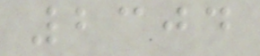2304
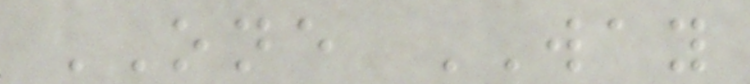ONE WAY
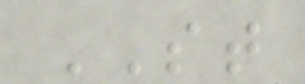ST
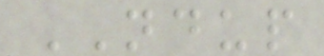NDUP
